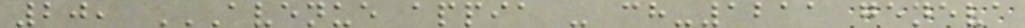20, AVENUE APPIA - CH-1211 GENEVA
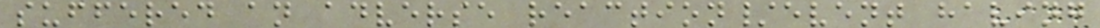suffered an adverse reaction/event having
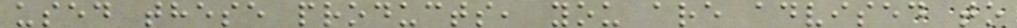used these products, you are advised to
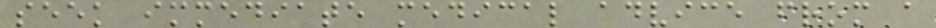seek immediate medical advice from a
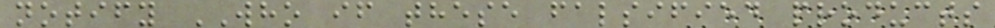notify WHO if these falsified products
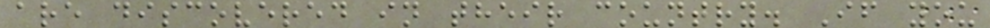are discovered in their country. If you
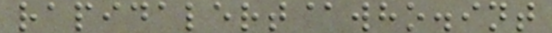rapidalert@who.int
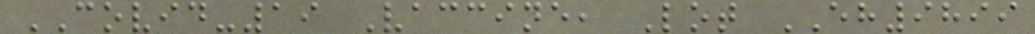COVID-19 Vaccine, Lot EH9899
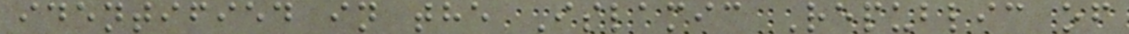identified in the Islamic Republic of
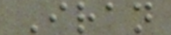Iran
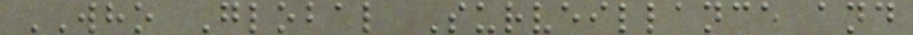WHO Global Surveillance and
